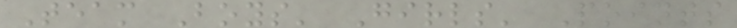Team Boys' Girls' Points
